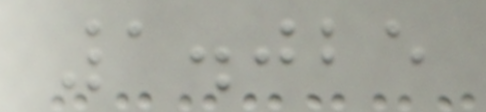1.025
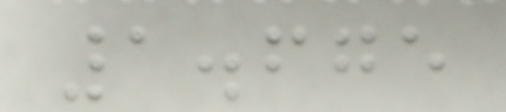1.675
